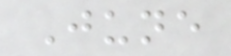June
